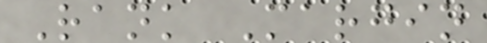Rank Margin
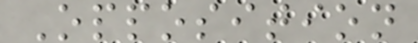Opposition
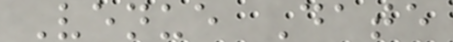Venue Date
